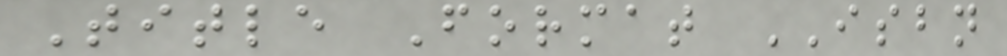Title Format ISBN
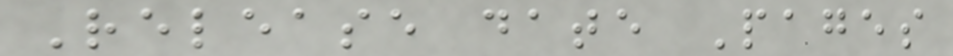Release date Pages
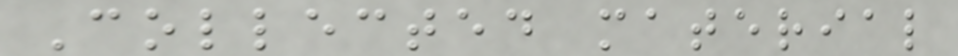Collected material
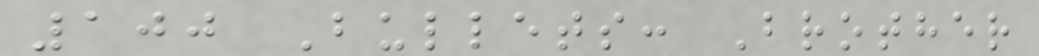100 Bullets: Brother
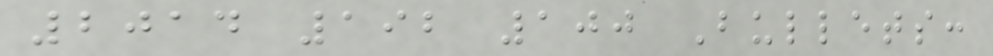2014 192 100 Bullets:
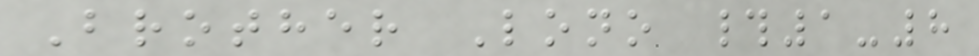Brother Lono #1-8
